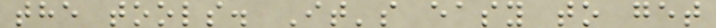the tools. It's easy to get
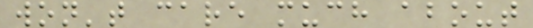won't care much about
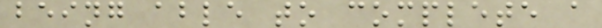being able to complete a
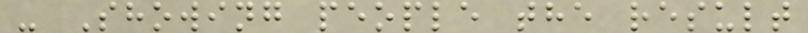- Showing people the result
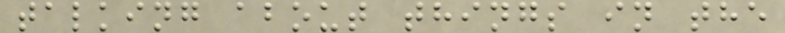talking about things in the
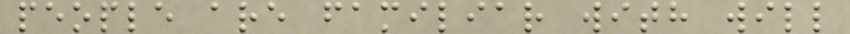people are familiar with will
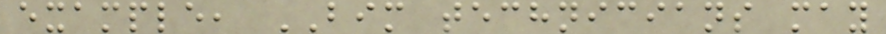example, BIM technicians may
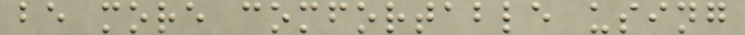be more comfortable using
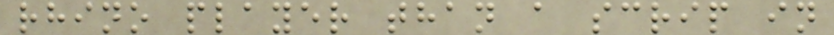rhino player than a scrip in
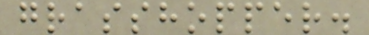grasshopper.
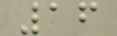16
